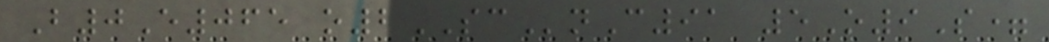B0E065 o2SCnC91 5O9S=
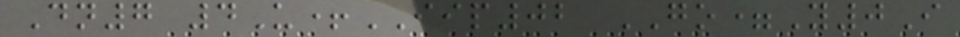Dn7 4U+IIP02 GO=Y0I
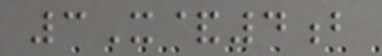3X&4b
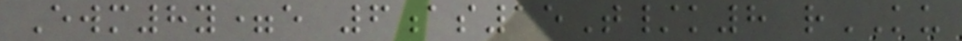Ewm8y=e 6as15T/k8 rKU
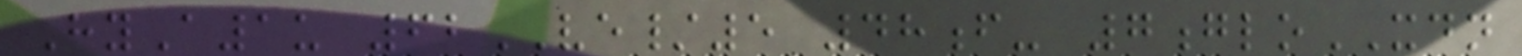HyA1u 62VE/5 48f- 7gloXDN
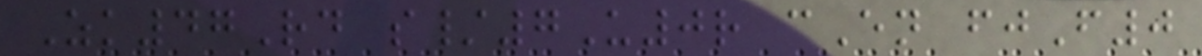Zk47Rd s/7U0r cEn fjF0
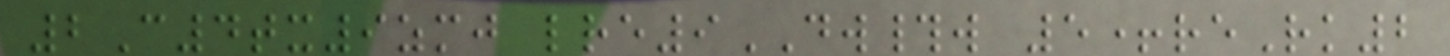2C4tx9zmj lre9DW#w 5+reRk2
